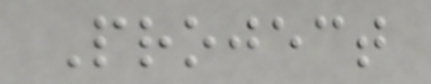Project
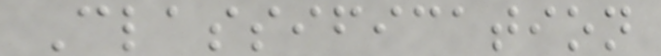Classification
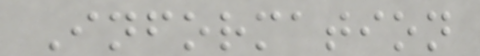Information
